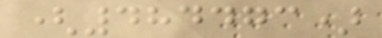(484473)
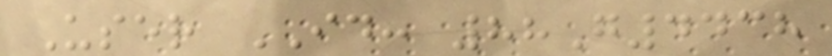User ID: 88G4438
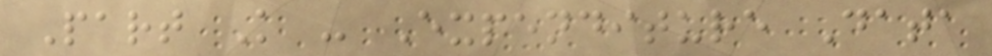Part K - Expenditure Data
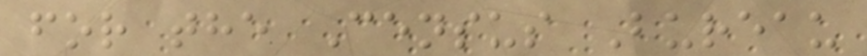for the Census Bureau
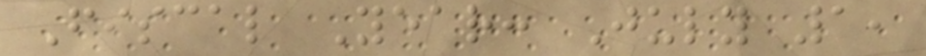Fiscal Year: July 1,
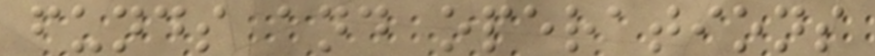funds and operations
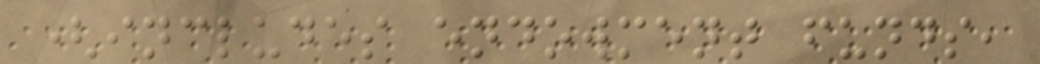(includes endowment funds,
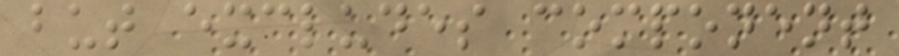but excludes component
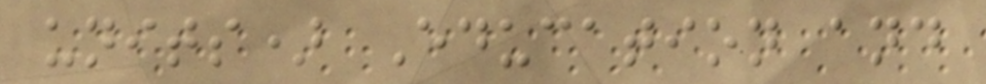units) Education and
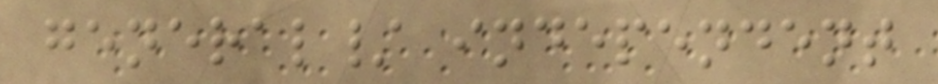general/ independent
